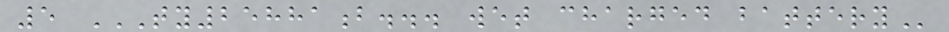5 TY25881B... WET CHARGED BATTERY
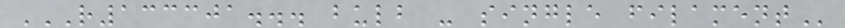R133301... BULB - SINGLE FILAMENT
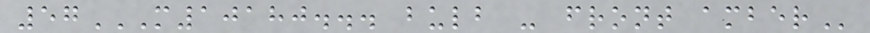57M10180... BULB - FRONT AMBER
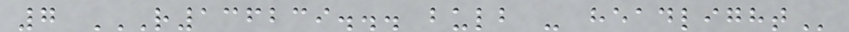7 R136239... BULB - HEADLIGHT
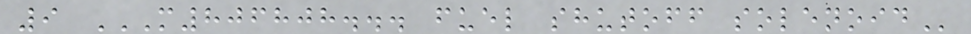9 M806808... FUEL SHUTOFF SOLENOID
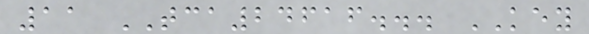11 TCA24616... KEY
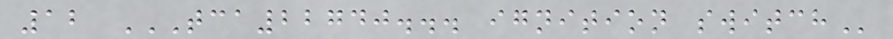12 TCA22740... IGNITION SWITCH
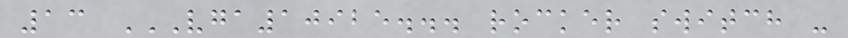13 VGA10925... ROCKER SWITCH -
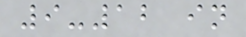9-12 in
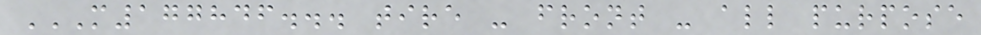M177846... TIRE - FRONT - ALL PURPOSE
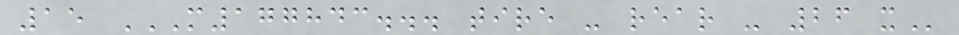15 M177843... TIRE - REAR - 26 X
